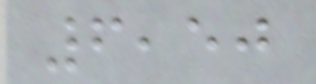6,50
